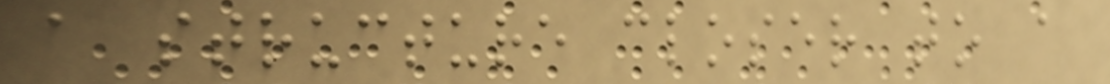a structure closer to a
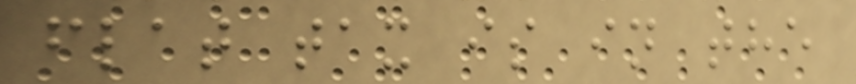flat tax is in the
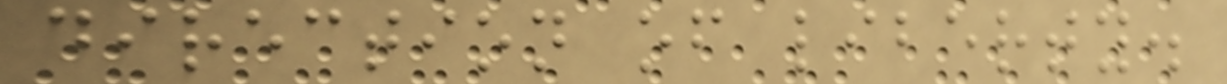direction of liberty.
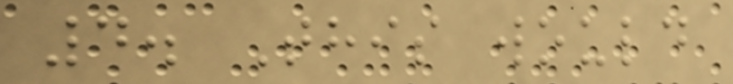4. This would
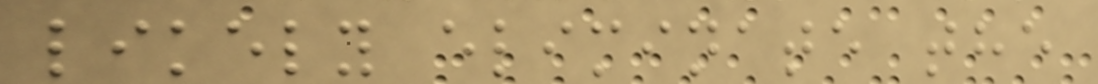likely eliminate the
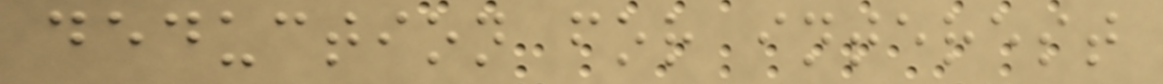deduction for interest
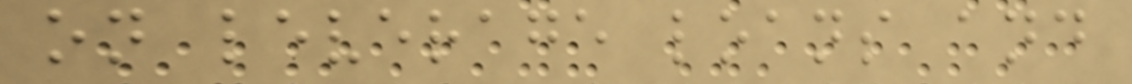on leverage loans and
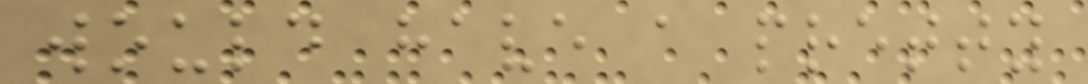would have a pretty
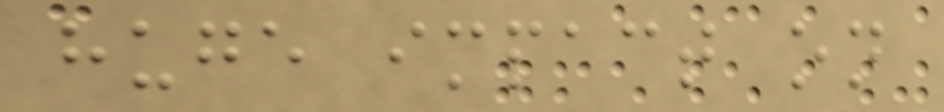huge impact on
